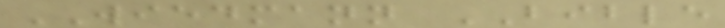WIEDMANN BIBLE
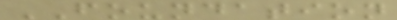FOUNDATION
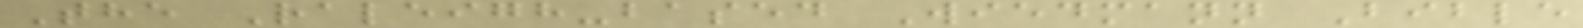The Raleigh-based Wiedmann Bible
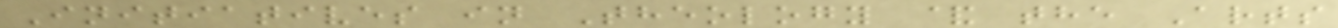Initiatives in Theology & the Arts
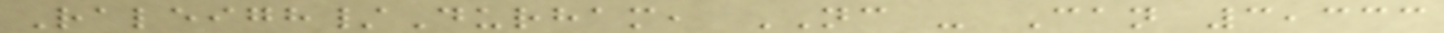Raleigh/Durham, NC - Can 3,333
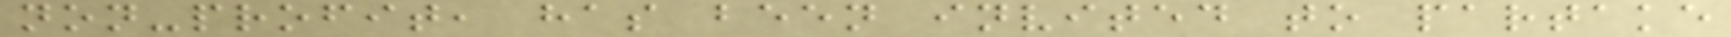non-profit, has been invited to partake
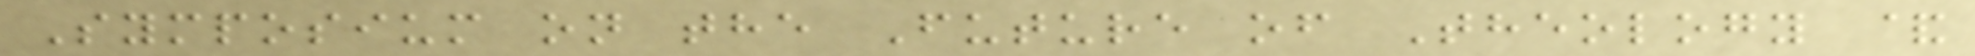Symposium on the Future of Theology &
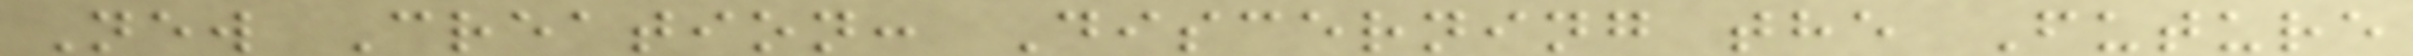New Creation: Discerning the Future
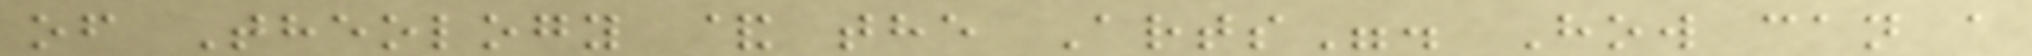of Theology & the Arts". How can a
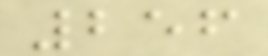256
